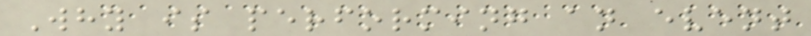Why is performing an event
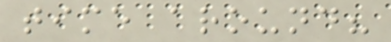time around?
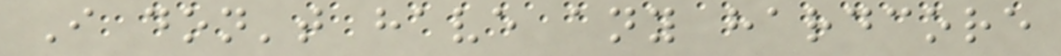I don't have any hardcore
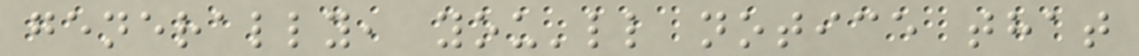generally, you'll notice that
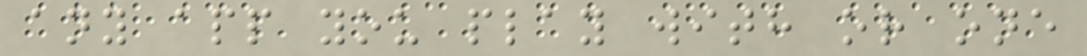any app you play with or one
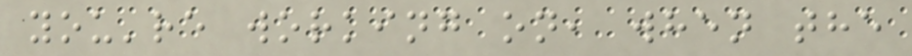you're working on, when the
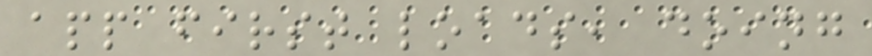app first loads, doing
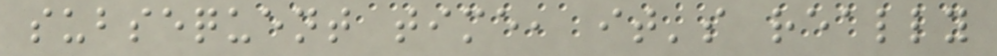subsequent time, it's really
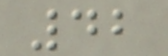42
